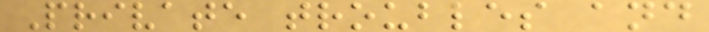Private troubles and
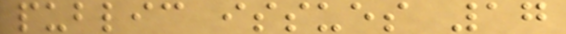public issues 17
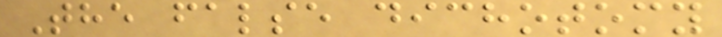The false dichotomy
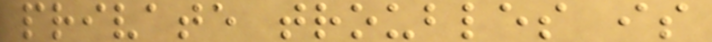private troubles is
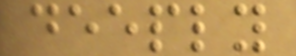deeply
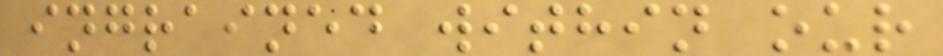ingrained within our
